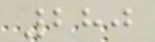280
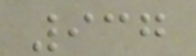937
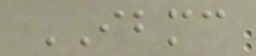IBMC
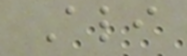Ali
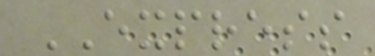EXPRESS
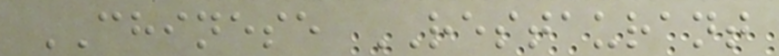CHINESE RESTAURANT
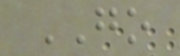GO
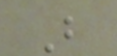B
